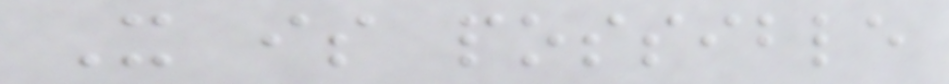It is possible
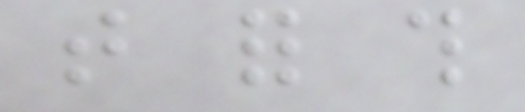that for this
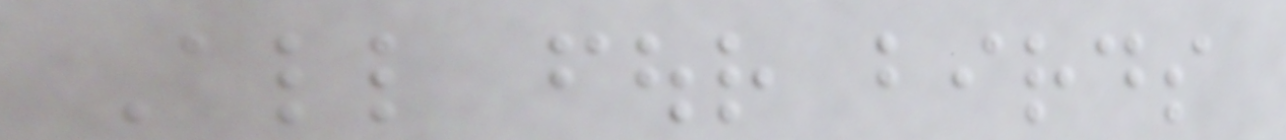All four birds
